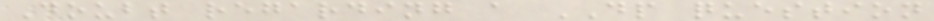Doubt regarding a DP question
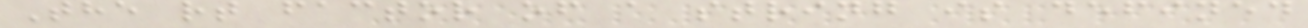The rt factor of a string is defined
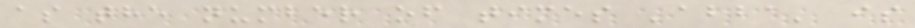as the number of times 'abba' is
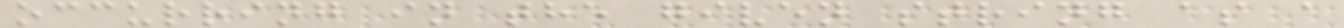occurring in the given string as a
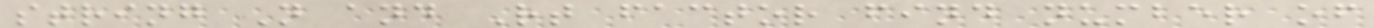string N and Rt factor find number of
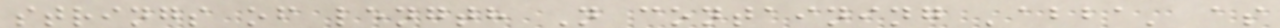strings of length N containing 'abba' as
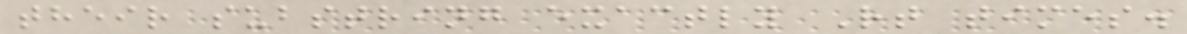their substring exactly Rt times.
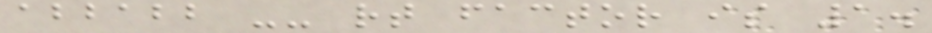abbabb -- rt factor is 1.
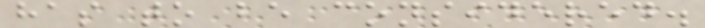has to be considered.
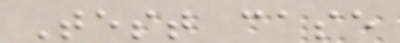Test case
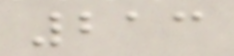213
